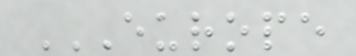EUROPE
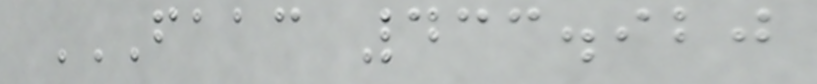FAAC 433.920
